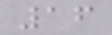16
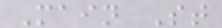Main St
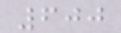600
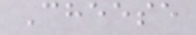Cheese
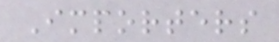Importers
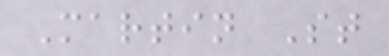Martin St
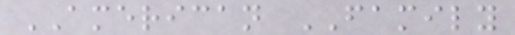AMERICAN FAMILY
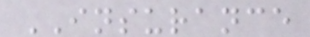INSURANCE
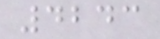4243
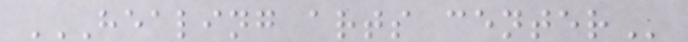HEALING ARTS CENTER
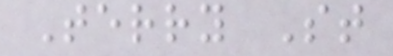Terry St
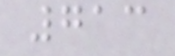713
